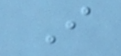I
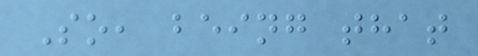So, being that
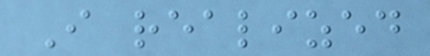I realized
